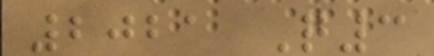2021 Q3
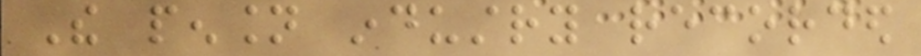The pension industry recorded
